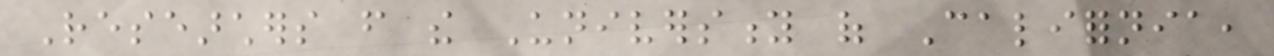Researchers from the University of California,
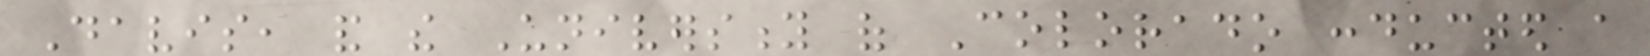Davis, and the University of Colorado conducted a
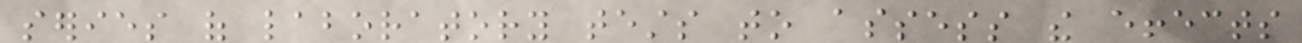series of laboratory tests to assess the effects
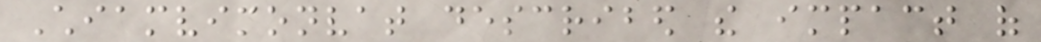Chiamvimonvat described the impact of
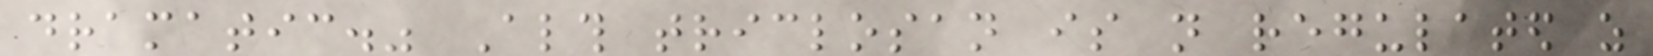dramatic." Although triclosan is not regulated as
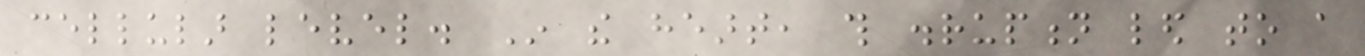cellular level. In the heart, this disruption led to a
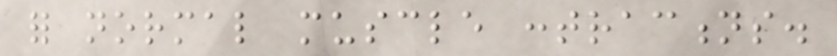for normal muscle contractions.
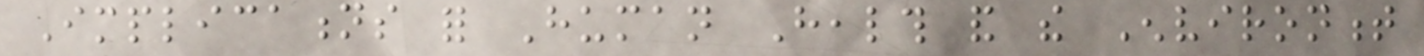Implications for Human Health and the Environment
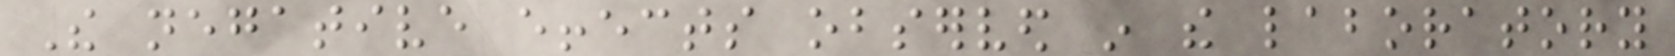The negative effects observed in the laboratory
